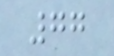77
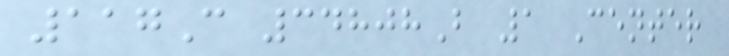117C 34808B 1 Center
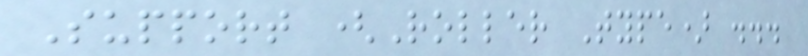Support (Roller Type) ...
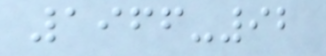1966-92
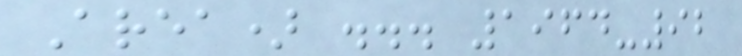Area) ... 1964-92
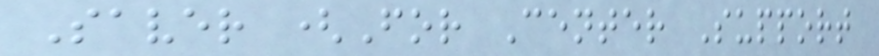Saver (For Center Support
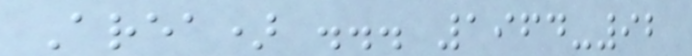Area) ... 1964-92
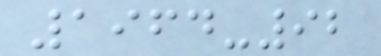1964-92
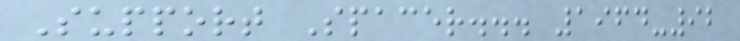Support Spacer... 1964-92
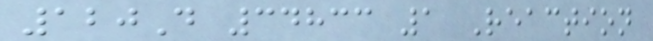120D 34833 1 Reaction
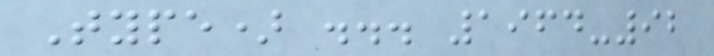Type) ... 1964-92
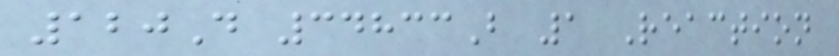120D 34833B 1 Reaction
